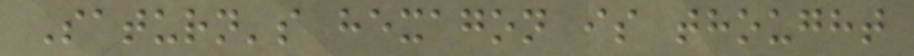Saturn's hexagon is thought
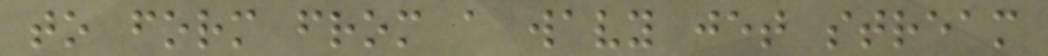to form from a wavy jet stream
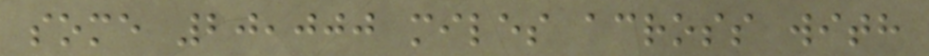some 20,000 miles across with
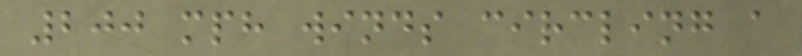200 mph winds circling a
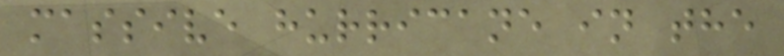massive hurricane in the
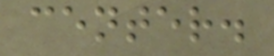center.
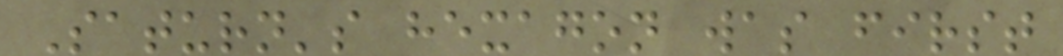Saturn's hexagon was first
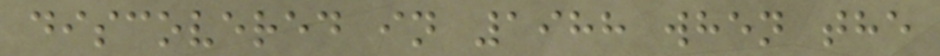discovered in 1988 when the
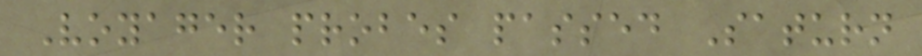Voyager probes passed Saturn
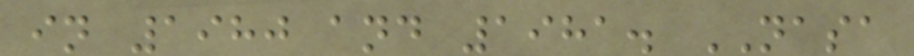in 1980 and 1981. NASA
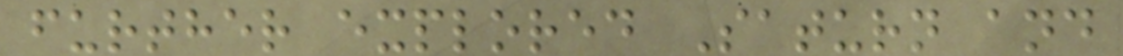further explored Saturn and
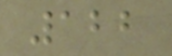122
